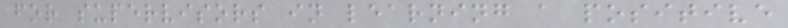for supervisors in learning a positive
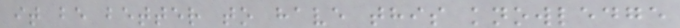it be better to have this knowledge
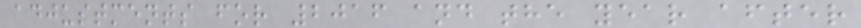adjustments for 2016 and the year after
